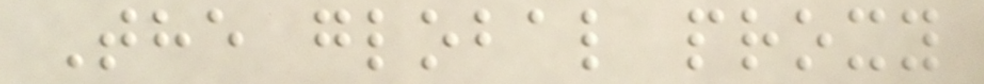The global proxy
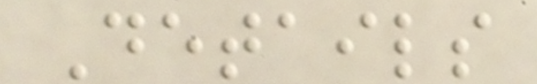Details
